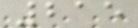215
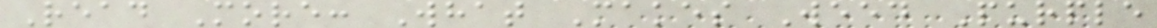Read More: What Makes Weed Purple
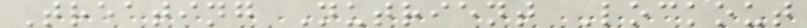Treating Nutrient Lockout
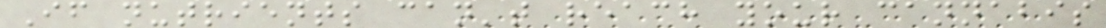If nutrients can't reach your cannabis
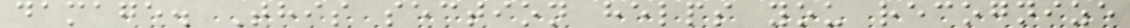damage. This section helps you recognize
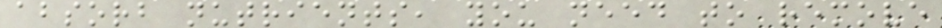absorb nutrients, you need to remove
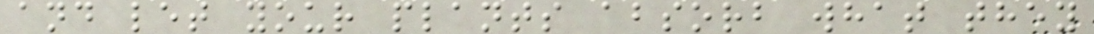and let your plants absorb what they
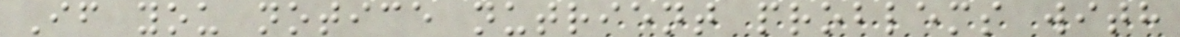If you notice nutrient problems with
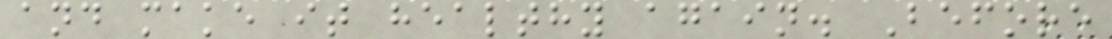and make it healthy again. Before
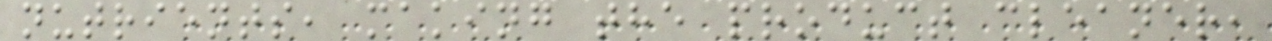nutrients, making the product cleaner,
